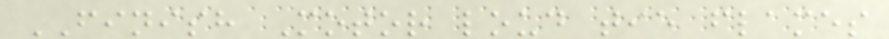FINISH Motor loud tie flames
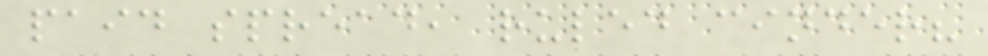paid spread, ruled cinder?
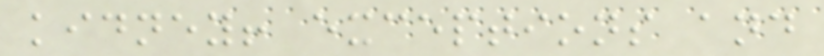kidney! exceptions and
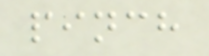pinch
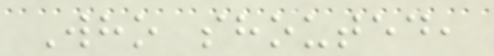Who shouted,
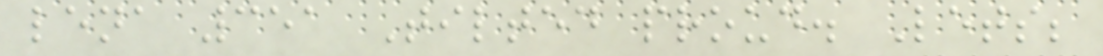lena 351 Tilted proud. Lets;
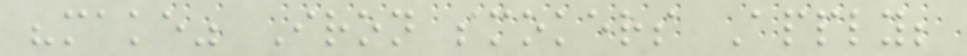"make" Iron smokers Apply;
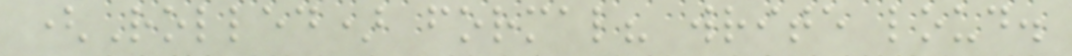(Rolled) formal? write loud.
